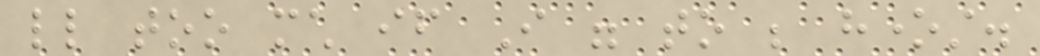little too much if I were to be honest.
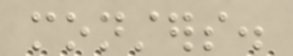monsters.
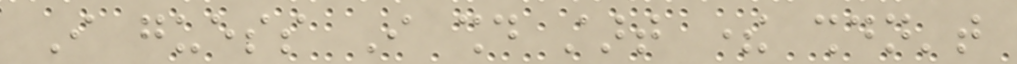I guess I should start there shouldn't
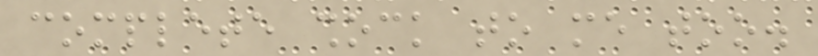complete shock to me too.
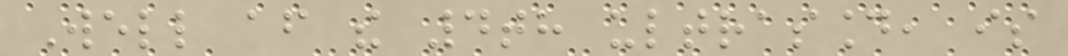Well after the 4th ultrasound, is
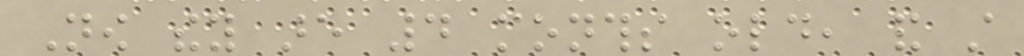Now they are 4 months old, and still
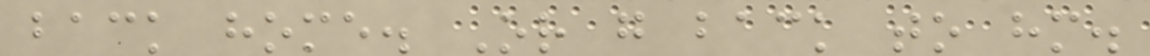back home. Or go back to him.
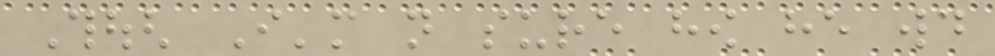Though I'm not sure how he would
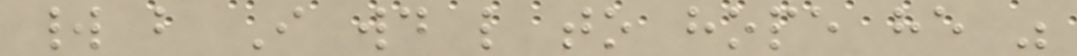world but I would like to hope he was
